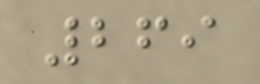269
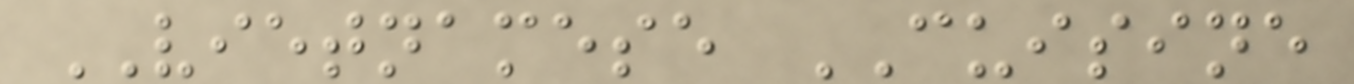VIETNAMESE CUISINE
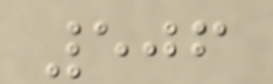506
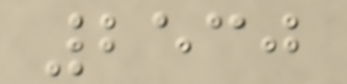2530
